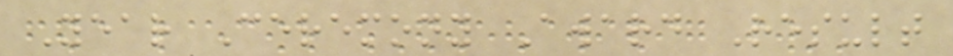Year Ceremony Award Result
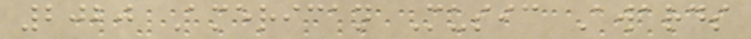2020 American Music Awards
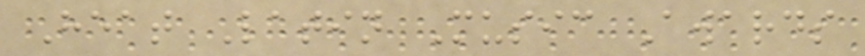Heat Latin Music Awards
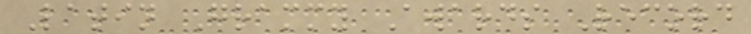Latin Grammy Awards Record
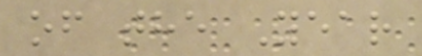of the Year
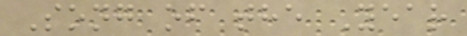Song of the Year
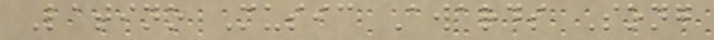Latino Music Awards Song
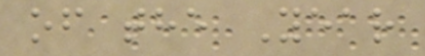of the Year
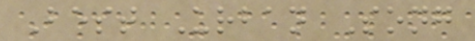Best Urban Song
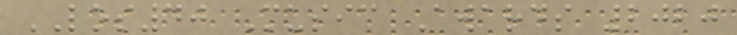LOS40 Music Awards 2020
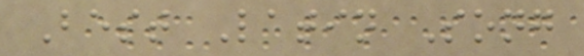Best Latin Song
